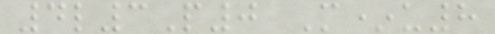4l3P0 M*u8
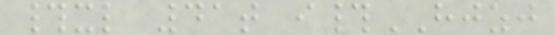#xl 41t i#HJZJ
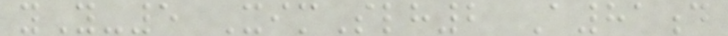yY-5 XimSlh2 A81d
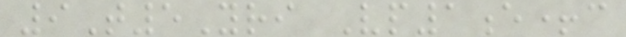9T5Yri Vp1e+c
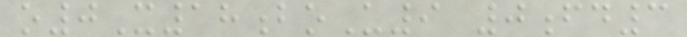o0X18boU9 0fd3
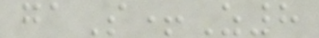gaS+Z8
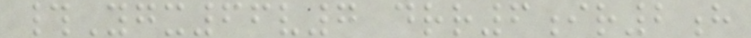#Ygx66v7 drr6ir2h
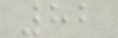82
